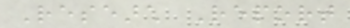Research Report
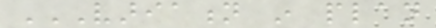VARIATION IN PLAN
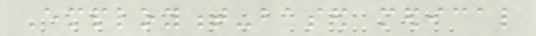Employment-based medical
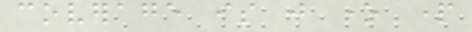coverage is just one part
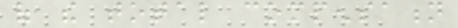of the total compensation
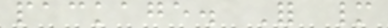package. For many
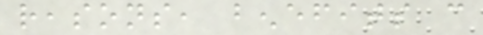reasons, benefits can
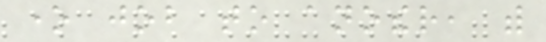one job to another, with
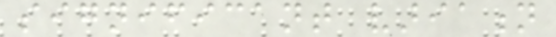significant variation
